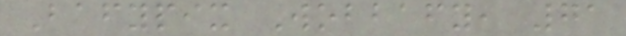Bafypix Wobbafy, 71
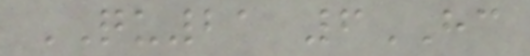QU21 6HC
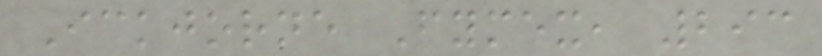Ickjorne Fymex, 293
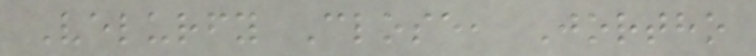Velurfy Close, Jortho
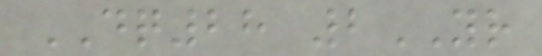DQ28 2YR
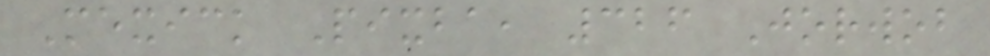Mexick Pixba, 326 Jorwob
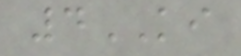4KI
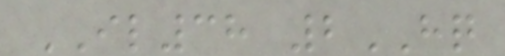IL38 2HQ
